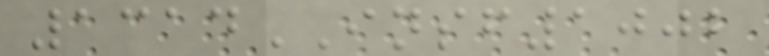1314INSF1002
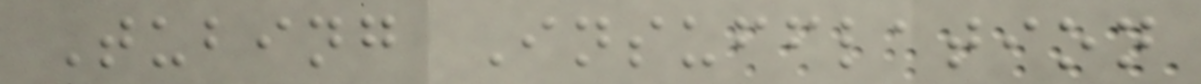Tubing Insufflation
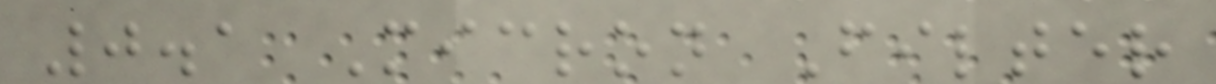0.1 Micron Filter
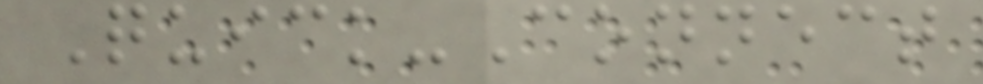Quick-Connect
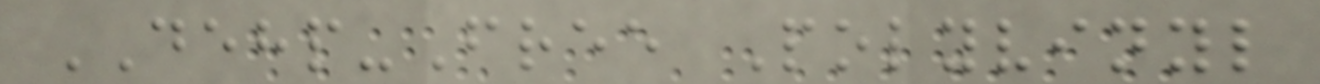DEHP-Free Polyvinyl
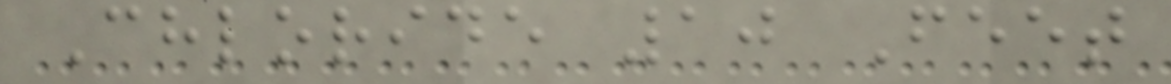Chloride 10 Feet
